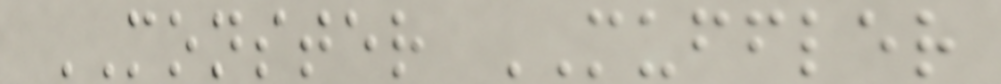MONSTER MUFFLER
